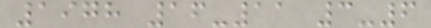1978 16-11 3-6
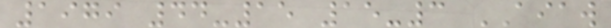1979 44-15 15-3 AIAW
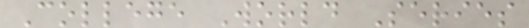College World Series
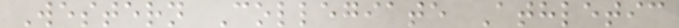Western Collegiate Athletic
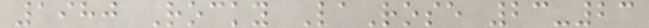1980 Rocky LaRose 23-23
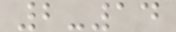2-14
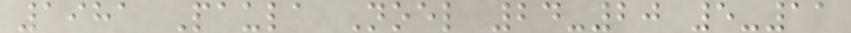1981 Paula Noel 24-20 5-11
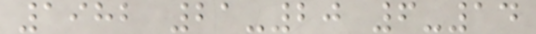1982 21-20 6-14
